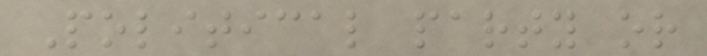Political party or
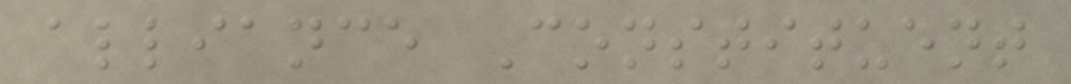alliance Constituent
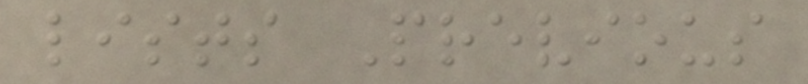lists Previous
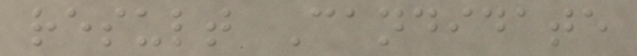result Candidate
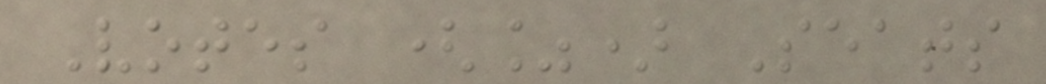Votes (%) Seats
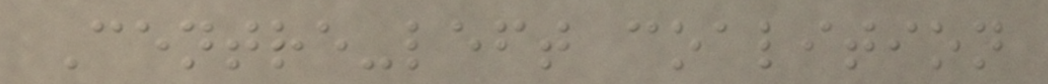Centre-left coalition
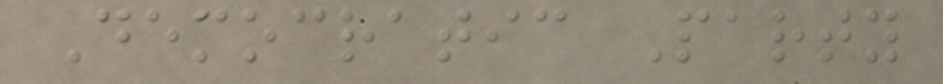Democratic Party
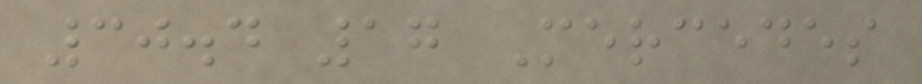30.4 17 Mercedes
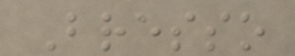Bresso
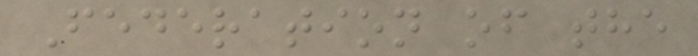Federation of the
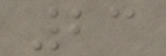23
